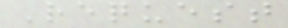Request
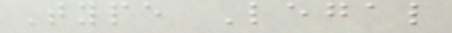Type Legal
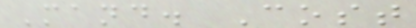Mand. Cost
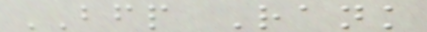BFP Rank
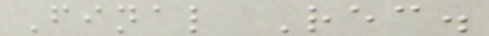Final Rec.
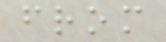from
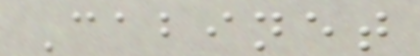Cabinet
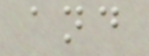and
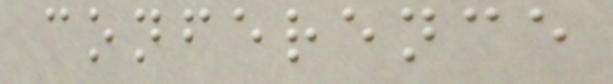conference
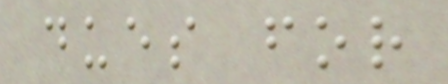dues for
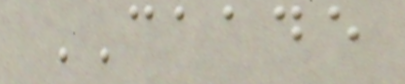CAADE
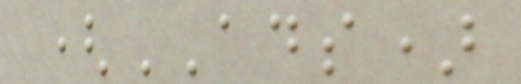(ADS)
